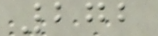272
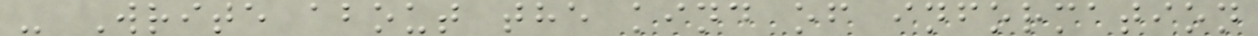- Write about the kind of information
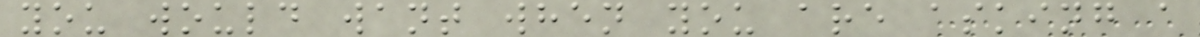you would want when you are asking a
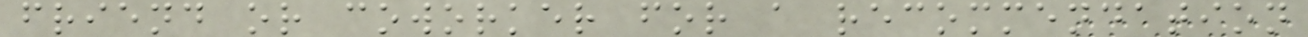friend or coworker for a recommendation
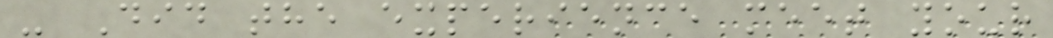- Did the experience meet your
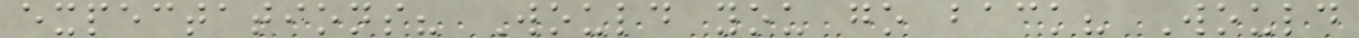expectations? Would you go back? Would
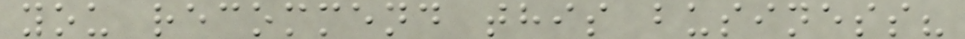you recommend this business?
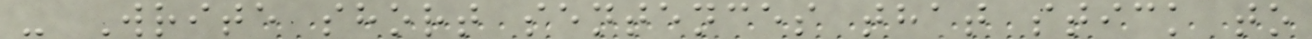- Write short sentences that stick to
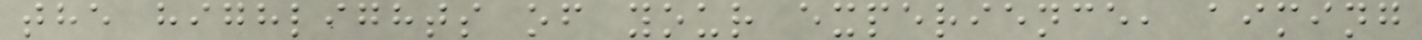the highlights of your experience, aiming
